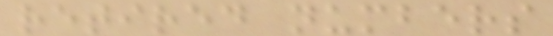retired numbers
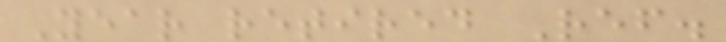Year retired Ref.
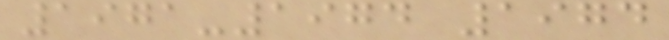1971-1974 1974
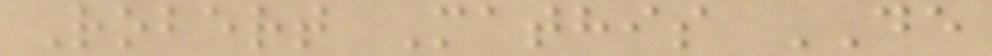Robert Mathis DE
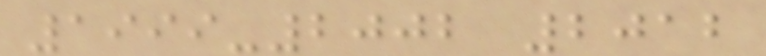1999-2002 2012
